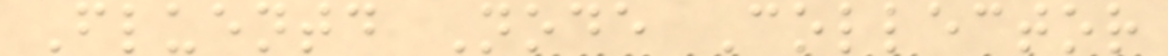Fluentd Node Collector
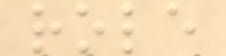role
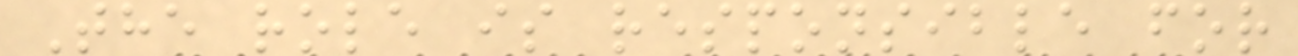The role is responsible for
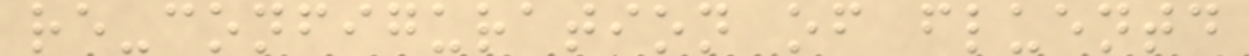re-configuration of fluentd
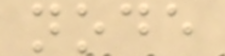node
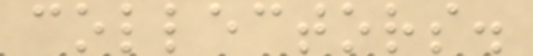collectors.
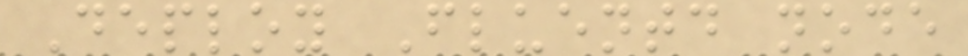Deploy Fluentd node
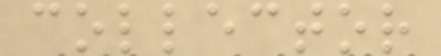collector
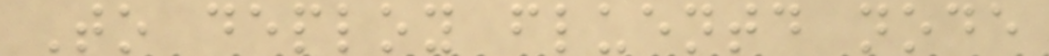To deploy fluentd node
